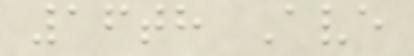16th Ave
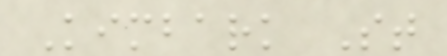Kimbark St
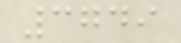3749
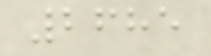2685
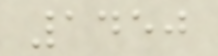1450
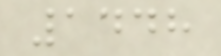1448
